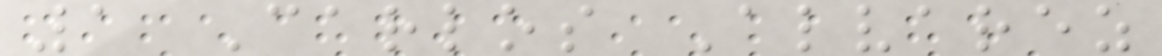1 Carlos Alvarez
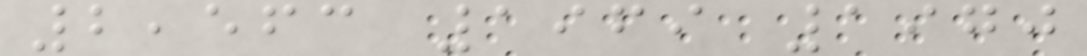2,563 1969 1970
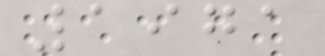1971
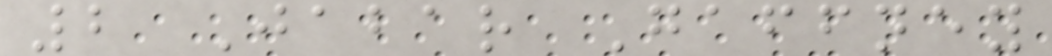2 Jabar Gaffney
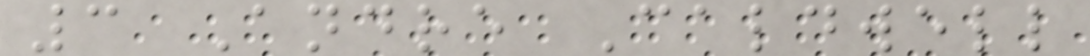3 Andre Caldwell
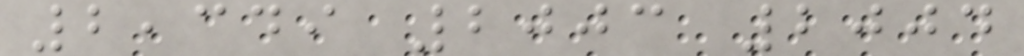2,349 2003 2004
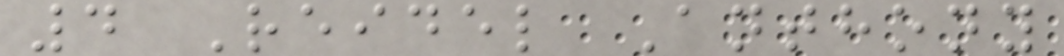4 Reidel Anthony
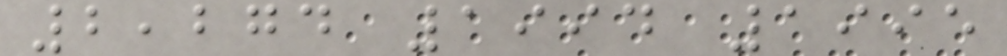2,274 1994 1995
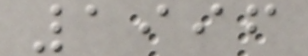1996
